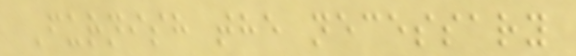Furnish the necessary
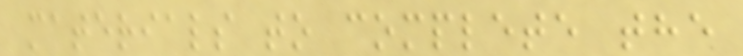materials to complete the
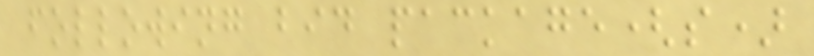following bid package(s)
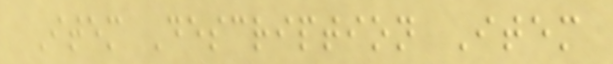Item Description Item
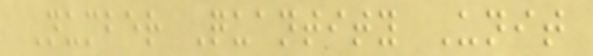Number Quantity Unit
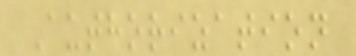Authorization
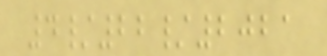4/22/2021
